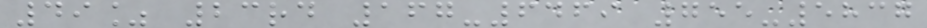49% 23rd 167-6469 755-5837
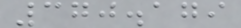370.179
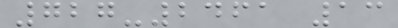727-2461 13
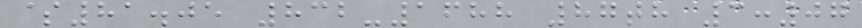$81.05 832-1688 87th 3:07
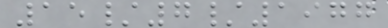15/7/1977
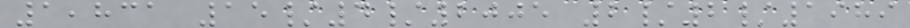1,831 15/4/2005 2/2/1989
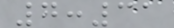7:31
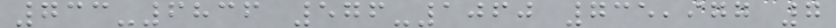733-6836 576-1060 735,977 7
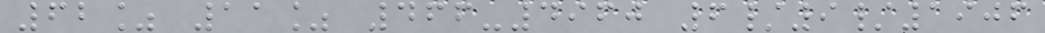62% 11% 466-4960 6/9/1906
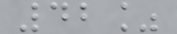42%
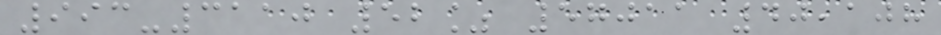993-3110 52% 57011 40,108
